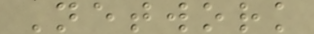Network
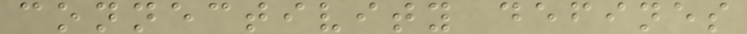connectivity defines
